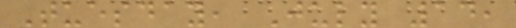Tuesday, July 14,
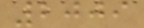2009
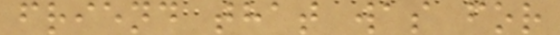friend that was for
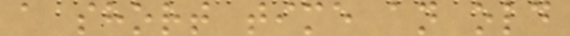a short time an old
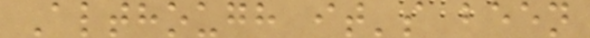Although it's been
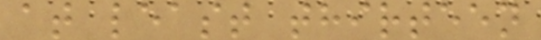at least thirteen
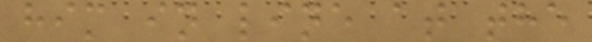him in line at the
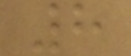8
